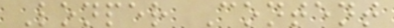Lonper Content
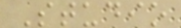Studio
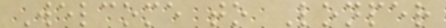Welcome to Lonper
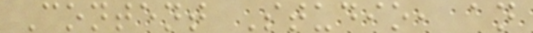Content Studio, an
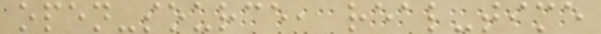open-source, real-time
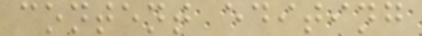content editing
